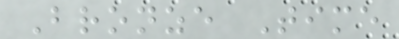Bronze Time
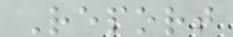Report
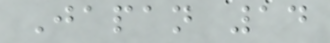Japan 14
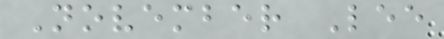November Lee
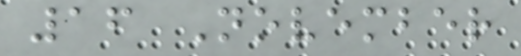16 November
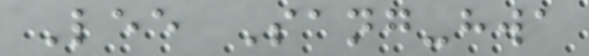Lee Sang-hwa
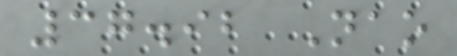37.92 Nao
